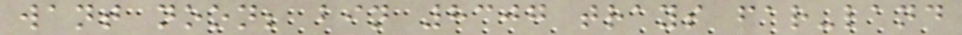want noon; bin 8307 trays far-land
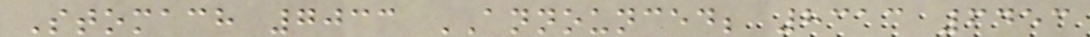Stomach 7033 ANNOUNCED; 8313 6453
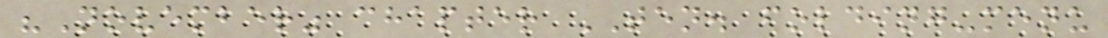"November" chapter TEN. folding-menu
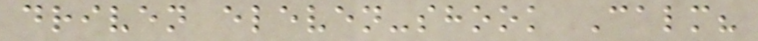driven eleven-shook Calm?
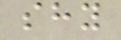shy
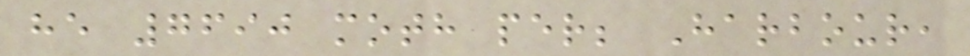he 7690 moth per; Harbour,
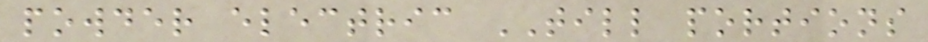powder electric TILL portions
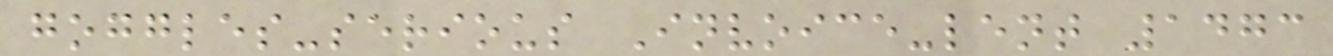goggles-serious Invoice-lent 1473
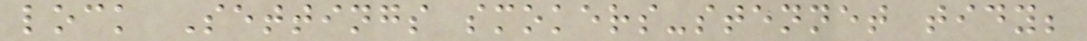lock Settings smokers-stennet tidy;
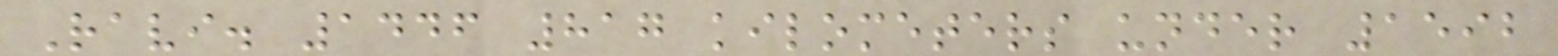Ravi. 1446 817 kilometers under 1592
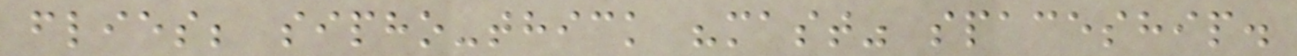flies; sipho-thick "mast" spaceship.
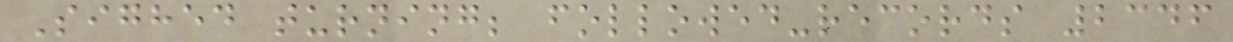Sighed turning; followed-records 2346
